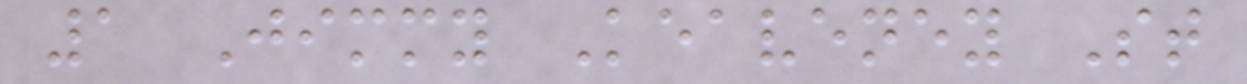1 Jimmy Keaveney St
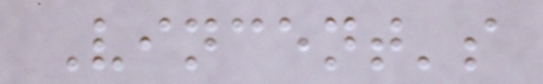Vincent's
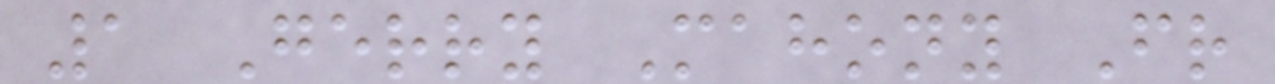1 Gerry Mahony Fr
